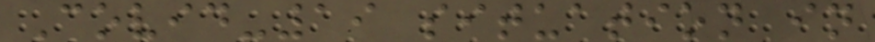Covid-19 situation in
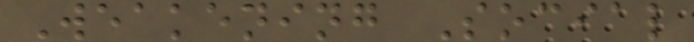Weakening Social
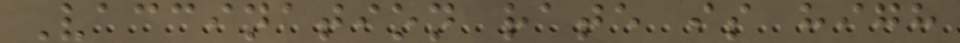Vaccination rate is high
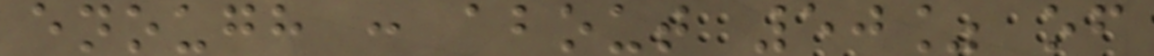enough : about 50% of
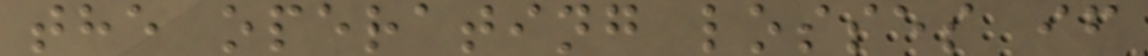the operating losses if
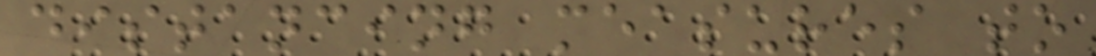distancing measures to
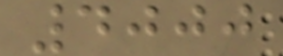4000
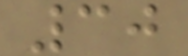30
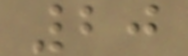20
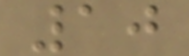10
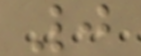0
